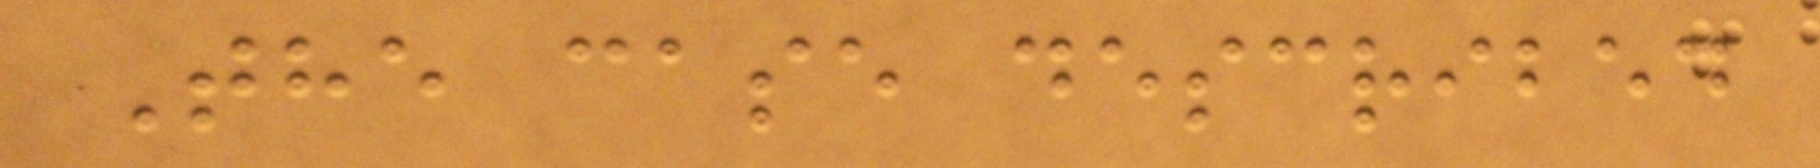The case described
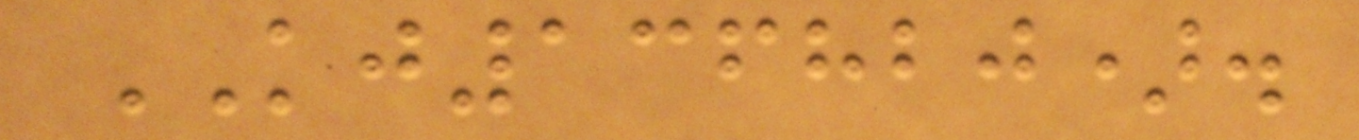KJ136820).
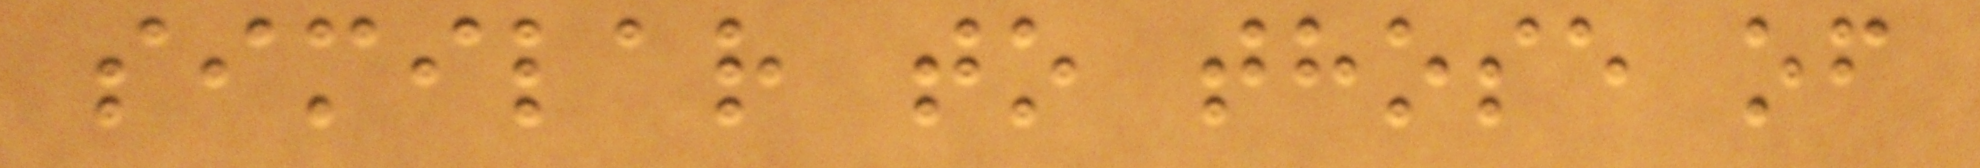similar to those of
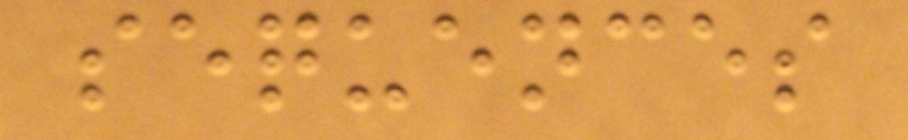sequences
